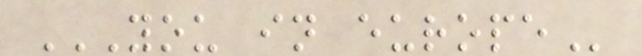YOU IN EUROPE
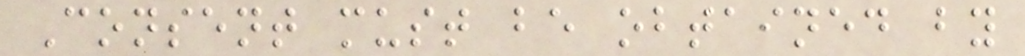Consent must be obtained by
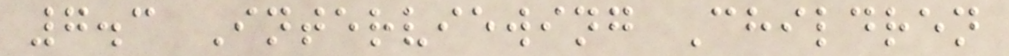7.3 Interviewing Children
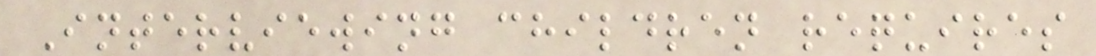Interviewing children requires
